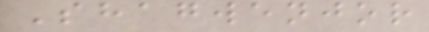Shagwenjor
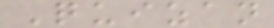Quizan
